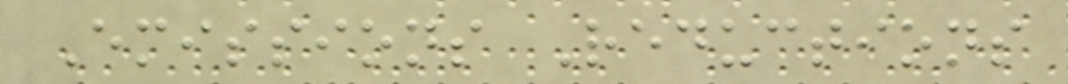Emissions Reductions
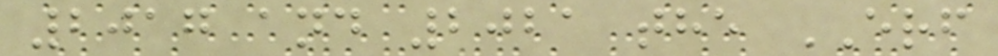2017 and 2021 the ERF
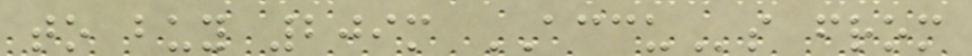to buy 209m ACCUs from
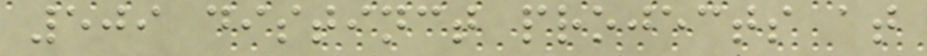509 distinct projects at
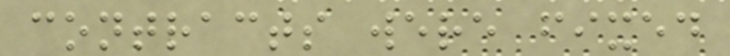contracts were fixed
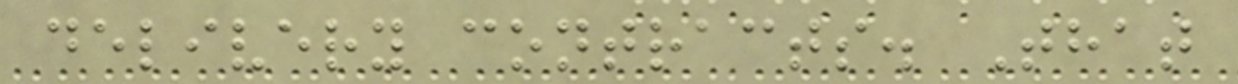delivery contracts. That
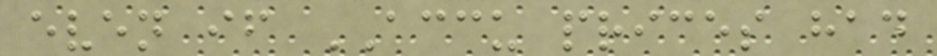even if ACCU prices had
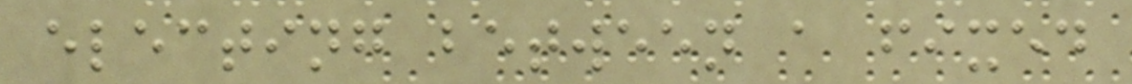electing between a fixed
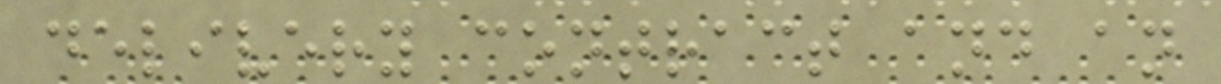delivery contract and an
